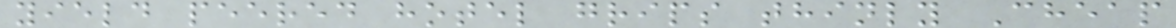yield peered hotel grips thinly Cheap
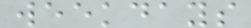weekdays
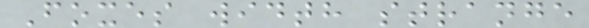Foxes width strange
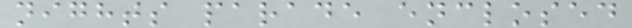nights parade enclosed
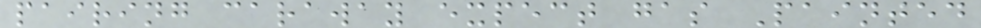pairing caraway expect gas Painted
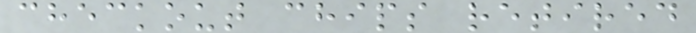checkout chips retired
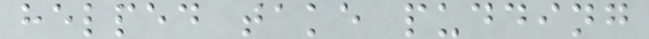helped take pudding
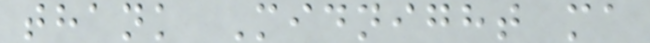thank Midnight ma
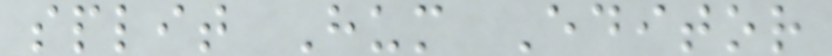split Hum Editor
